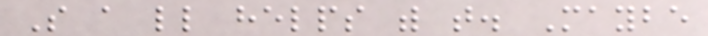So a little helps with that. Maybe
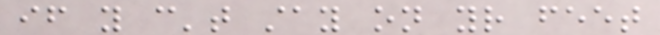if you can't stay on your feet
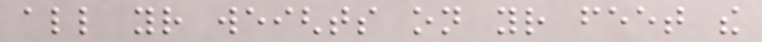all your weights on your feet the
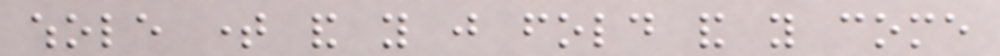whole time and you just fold and you come
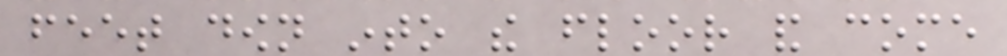feet down into the floor and come
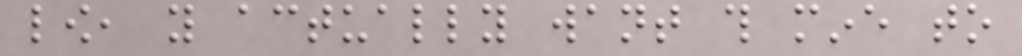low, you actually want this mine to
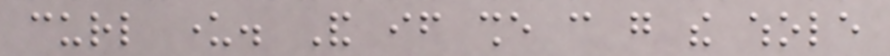curl under. And if she can go the whole
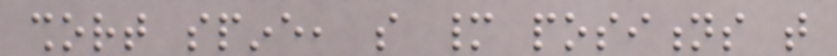short spine, so many positions that
